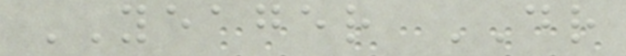YEAGER DR
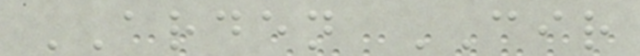ARDEN CIR
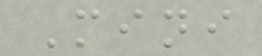Mini
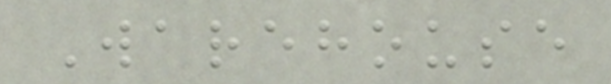Warehouse
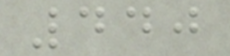440
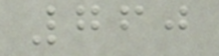760
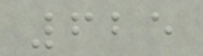625
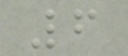6
